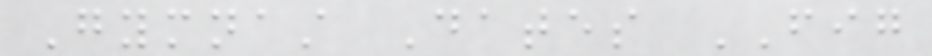Gymnast Dates FIG
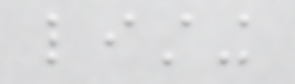listing
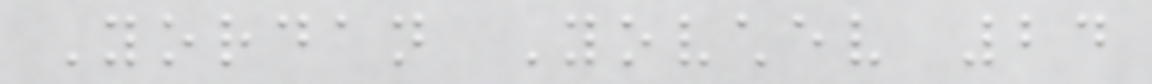Yordan Yovchev 24
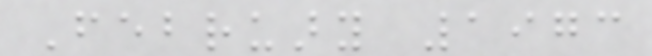February 1973
